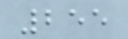255
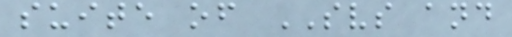suite of SVS and
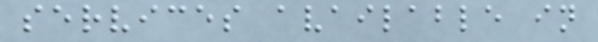services available in
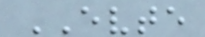EVTE
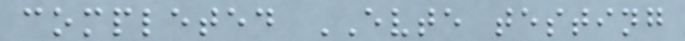completed EVTE testing
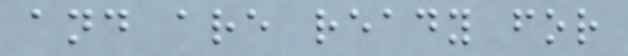and are ready for
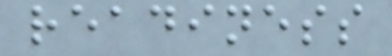readiness
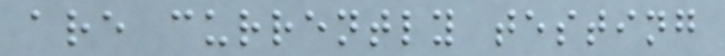are currently testing
